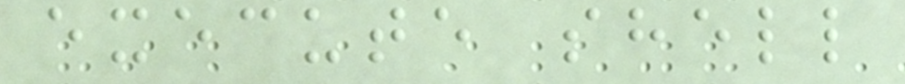execute shell
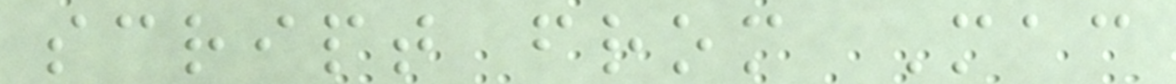script from Mac
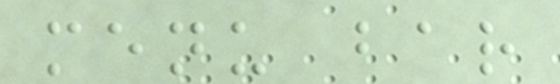menu bar
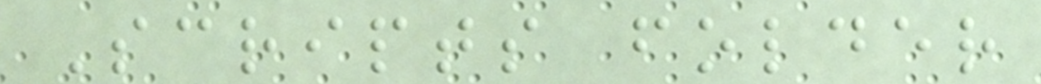Scripts folder
